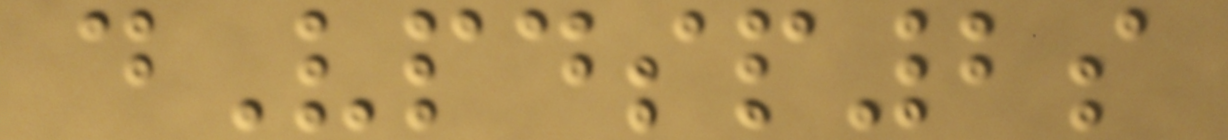dVpdsp2s
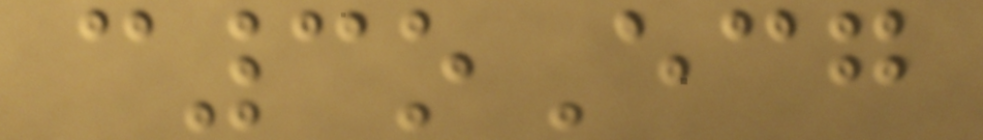c3oEcg
